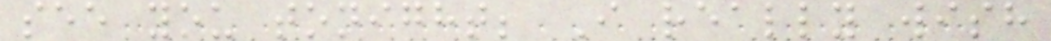see you tonight; I really wish
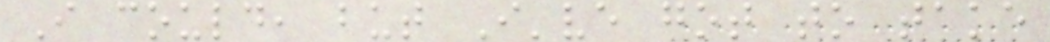I could, but I've got to take
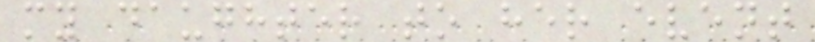my daughter to her event
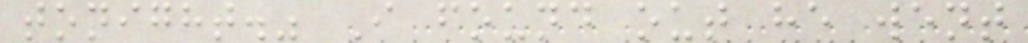tonight." I found out he went
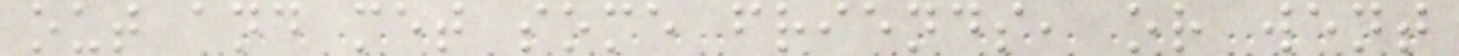out and met some friends, or went
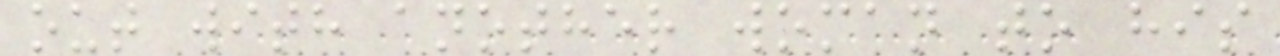out with another woman to his
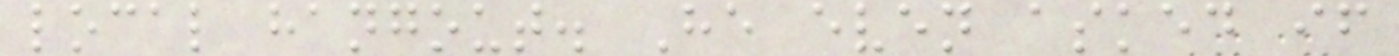local hangout. He even asked if
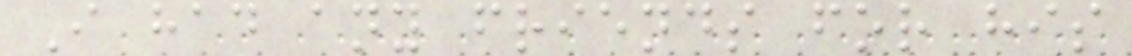I had any friends for his
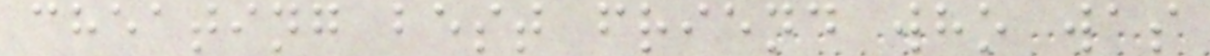cheating best friend who was
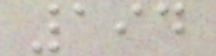194
